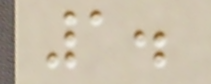1.
